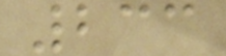233
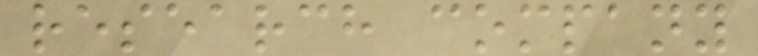research company
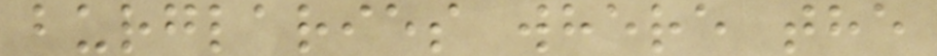burglaries where the
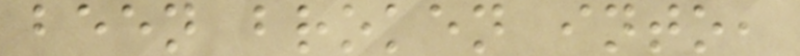been broken into,
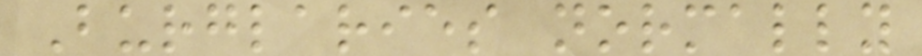Burglaries normally
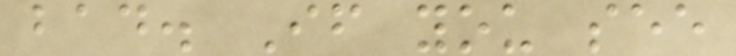bad. If you see
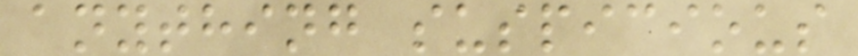anything suspicious
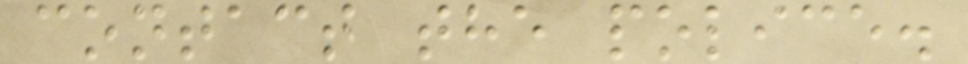contact the police.
